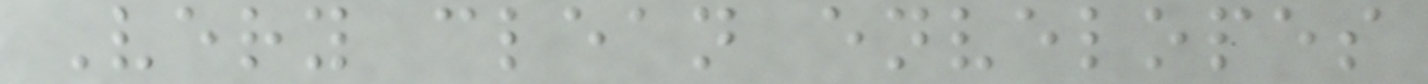Very clean envelopes
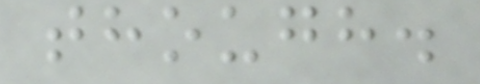though.
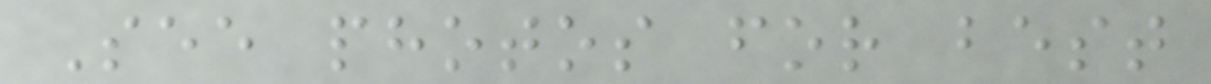See photos for best
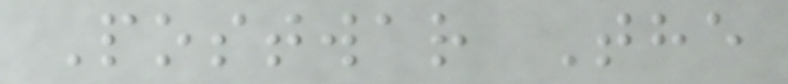Postwar The
